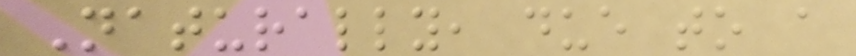Naturally, due to a
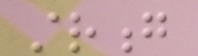strong
